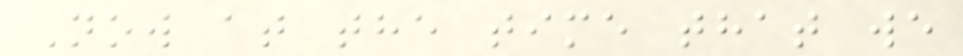Now at the time that we
